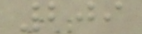209
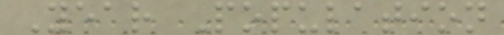Year Population
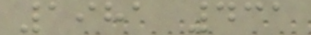1981 431
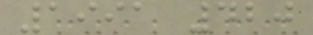1991 420
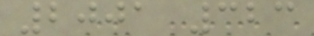2001 323
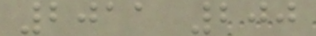2011 200
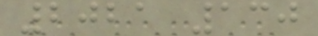2021 130
